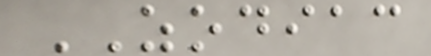ZODIAC
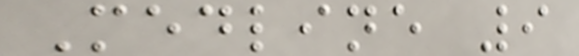Medline 9
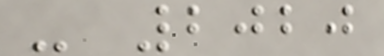- 2020
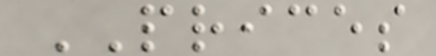PRICES
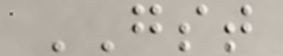GST
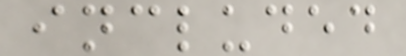included
